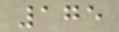175
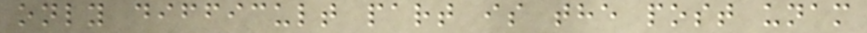only difficult part is the post unam
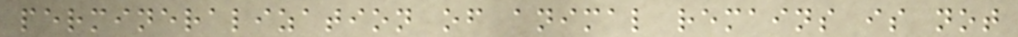permineralization of animal remains is not
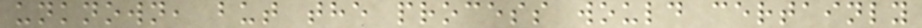unknown, but the process would certainly
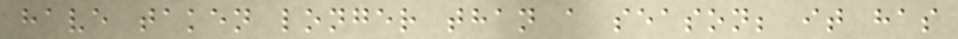have taken longer than a season; it has
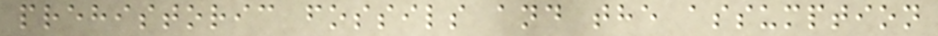prehistoric fossils and the assumption
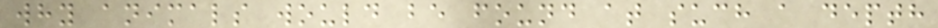why animals would be found at such a depth
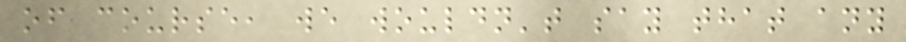of course, we wouldn't say that any
